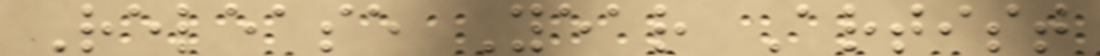Release Year Artist
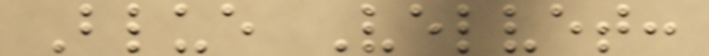Blue Velvet:
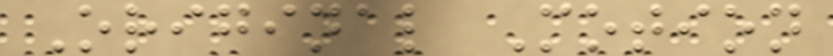Original Motion
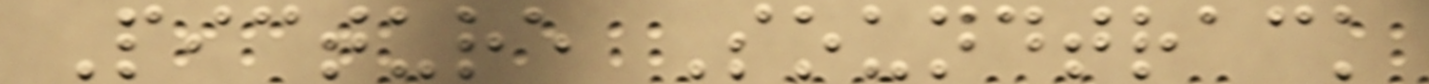Picture Soundtrack
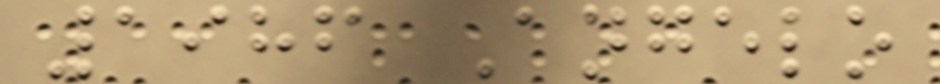1986 Angelo
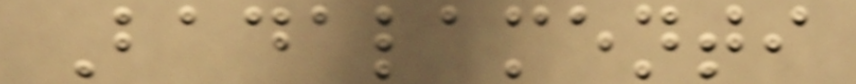Badalamenti
